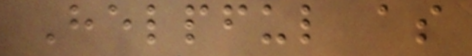Helpful as
